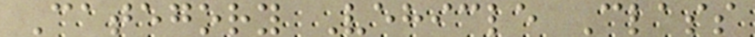Category Vehicle Class
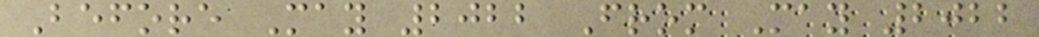Before May 2022 From May 2022
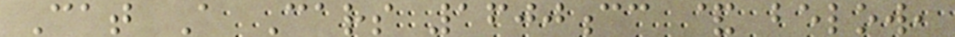Cat A Cars 1600cc & below,
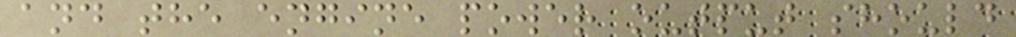and the engine power output should
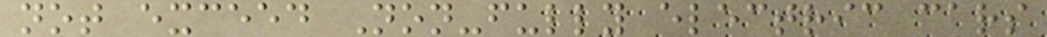not exceed Non-fully electric cars
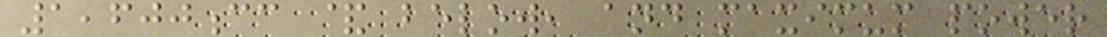1,600cc & below, and maximum power
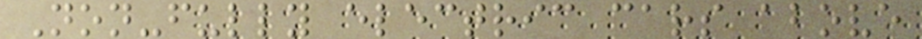Non-fully electric cars above
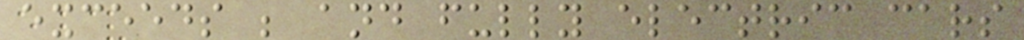exceeds ; and fully electric cars
